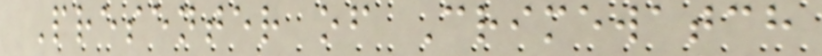Presenter of Crimewatch
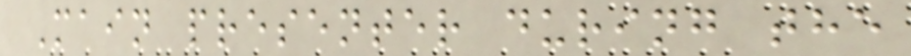Main presenter during the
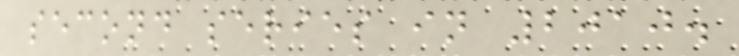second series in 2010.
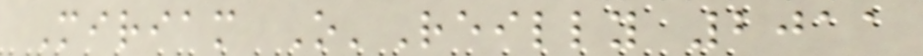Miriam O'Reilly 2011
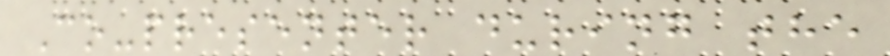Co-presenter during the
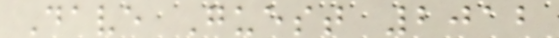Dave Guest 2012
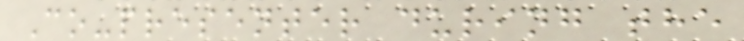Co-presenter during the
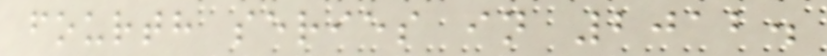fourth series in 2012.
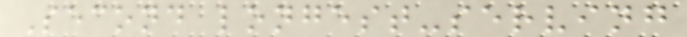Second longest-serving
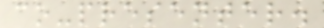co-presenter.
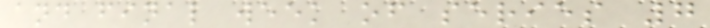and final week of series 7
